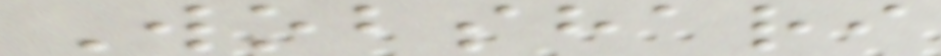Wobshari
